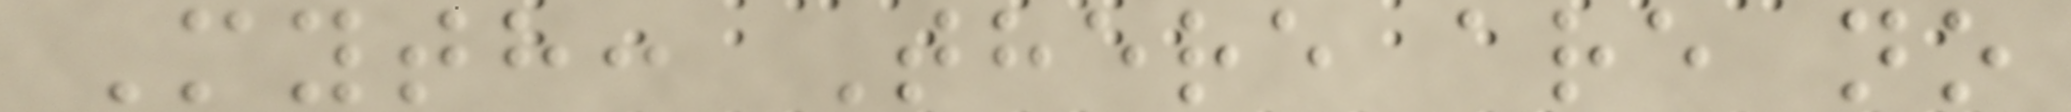Myth: There are no
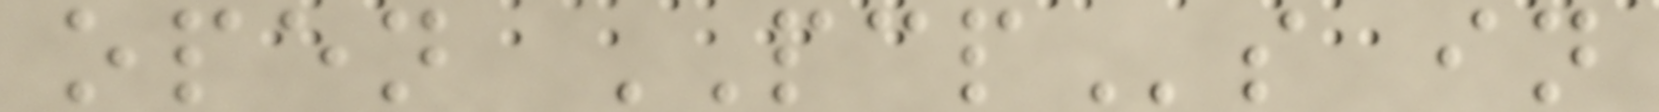open PCPs in
